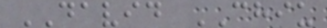DAVID CHIU
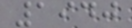1940
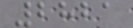2821
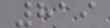819
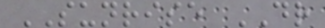SUNRISE DR
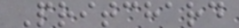Pritchard
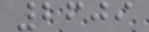2609
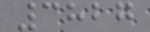3827
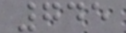745
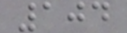104
